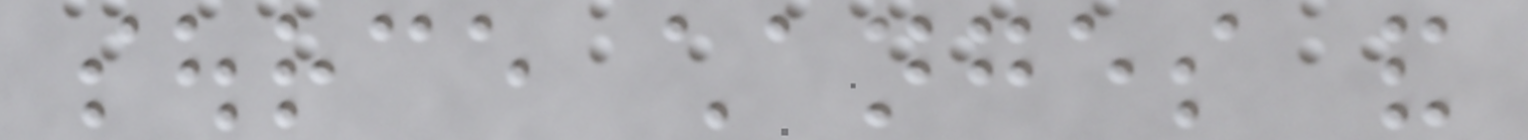source changes and
